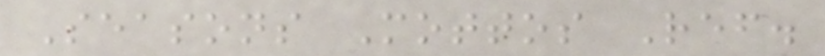Seasons Mottos Ref.
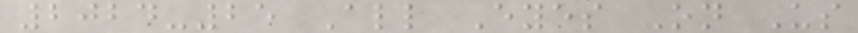2024-25 All Eyes On Us
